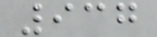937
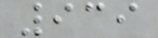939
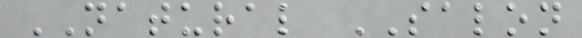NATURAL SALON
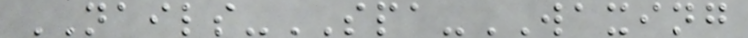NAILS-SPA-WAXING
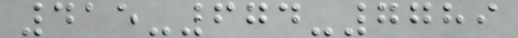415-674-7789
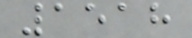1518
